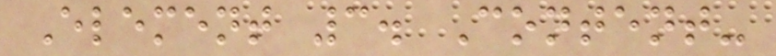Element 3. Content-
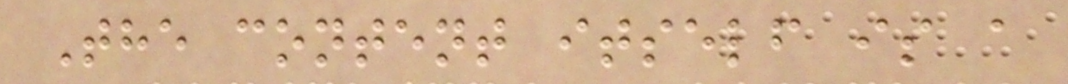The content itself is a
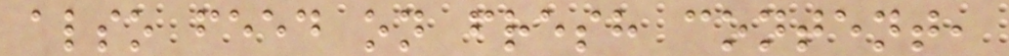also feed on fresh content,
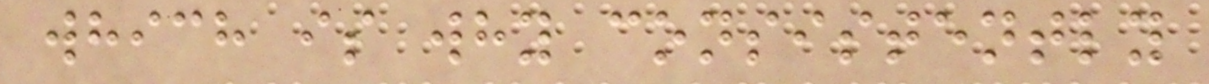which is why consistently
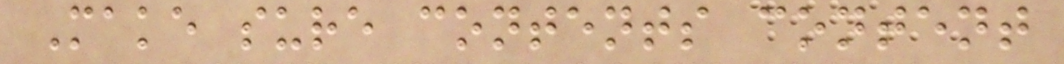Make sure contents content
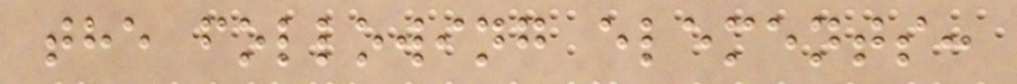the following elements:
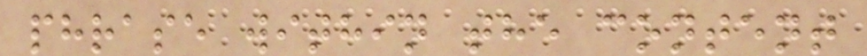phrase within the content
